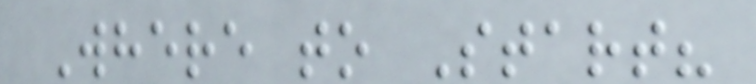Where to Start?
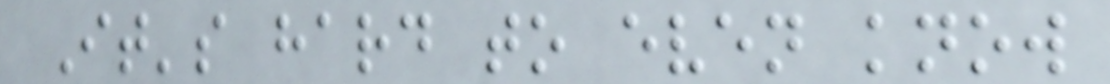It's hard to even know
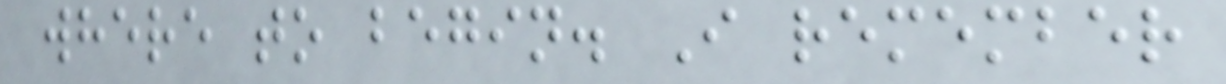where to begin. I remember
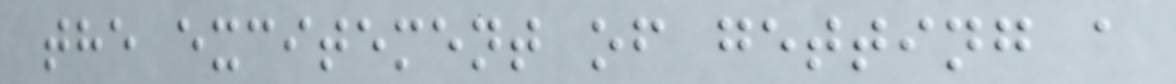the excitement of getting a
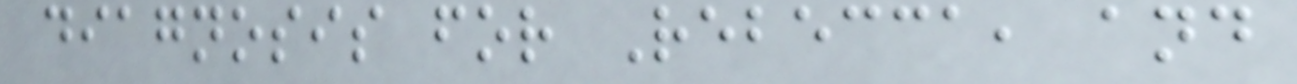diagnosis for Rebecca, and
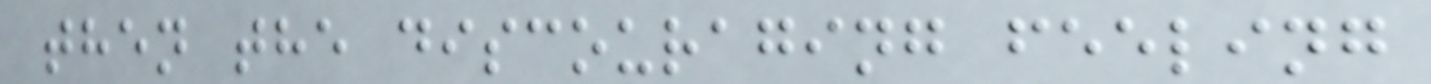then the discouraging feeling
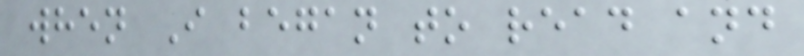when I began to read and
